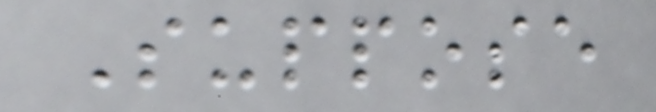Suppose
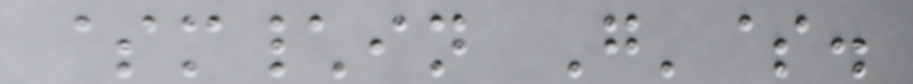$m\in G'$.
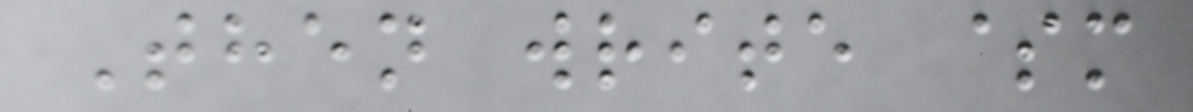Then write $m
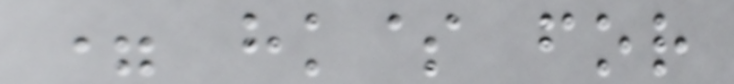= hk$ for
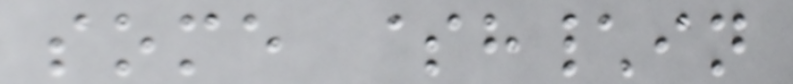some $h\in
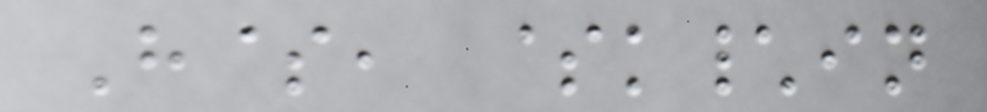H$, $k\in
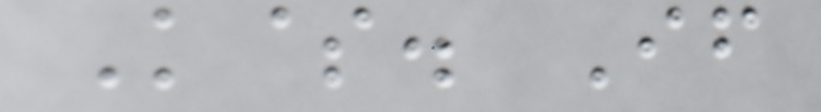K$. If
